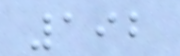192
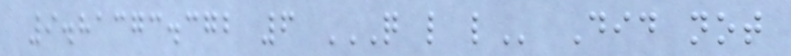9.81373.372 6 Q L L Did not
